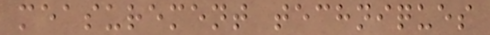measurement techniques
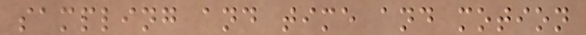sampling and time and motion
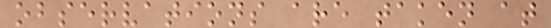observations are taken at
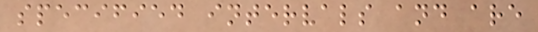specified intervals and are
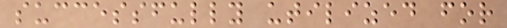successfully utilized for
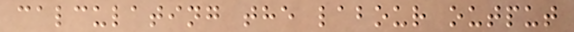calculating the labour output
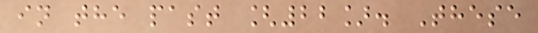in the past [22]. These
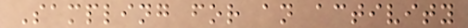Sampling for an activity
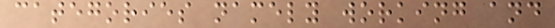categories namely working and
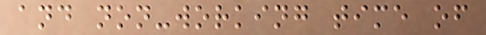and non-working time of
